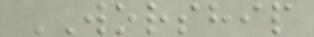WORSHIP
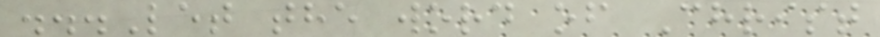...Let the word of Christ
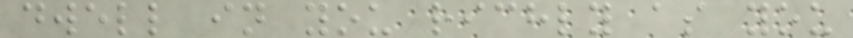dwell in you richly as you
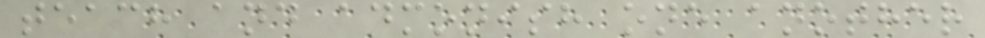teach and admonish one another
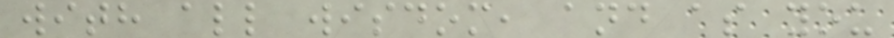with all wisdom, and as you
